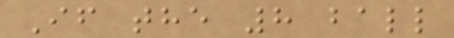If the 8 ball
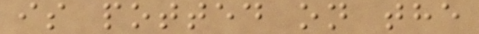is potted on the
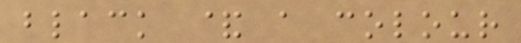black & a colour
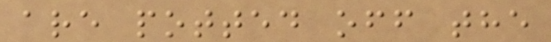are potted off the
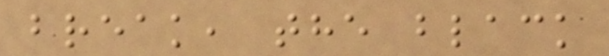break, the black
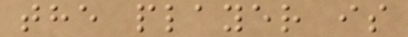the player is
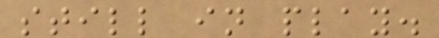still in play.
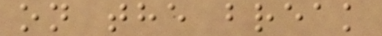on the break
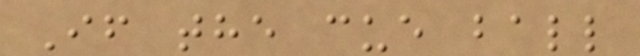If the cue ball
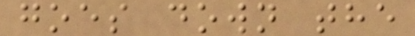goes down the
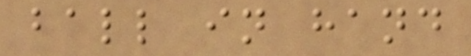ball in hand
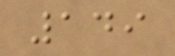149
